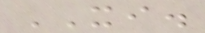XI.
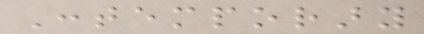Contemporary
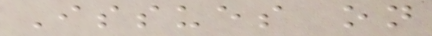Issues on
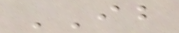IB
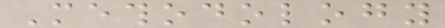Methodology
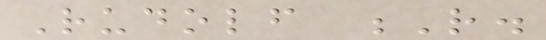Rudolf R.
